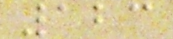123
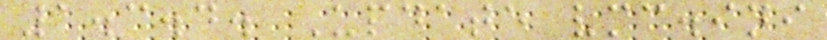1.3.4. Update vmc.ini
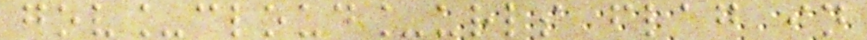gov_cloud_urls flag in
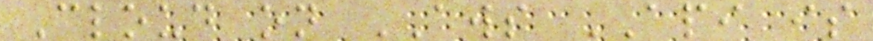Cloud on AWS API is
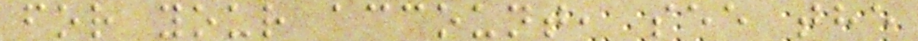for your account, see the
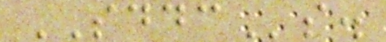SDDCs.
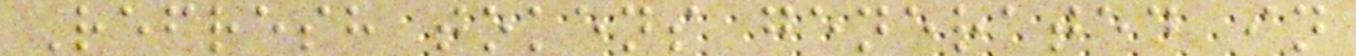Refresh tokens generated in
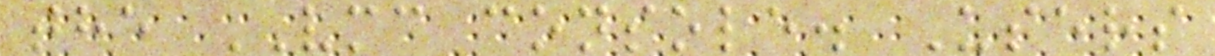the VMC console. Users
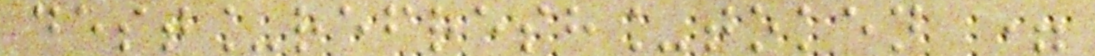dest_refresh_token =
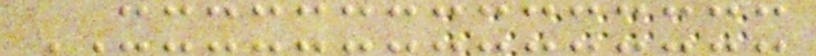XXXXXXXXXXXXXXX
